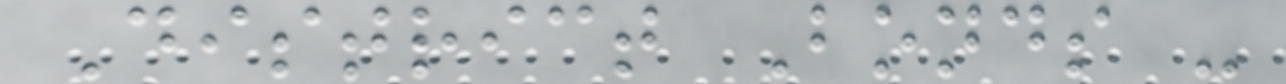District Bonds -
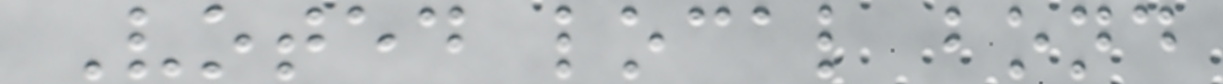Voted local bond
